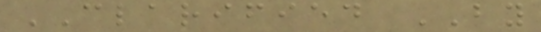CLARIFIED BY
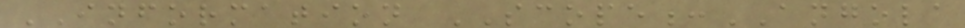INFORMATION SCOPE:ANGOLA
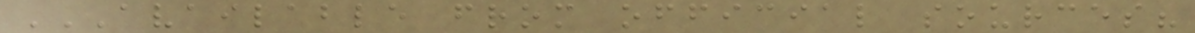AVAILABLE FROM OFFICIAL SOURCES?
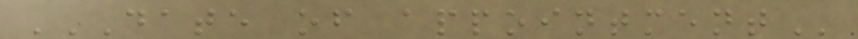DATE OF APPOINTMENT
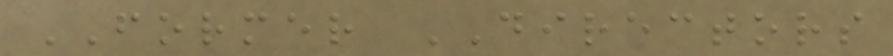FORMER DIRECTORS
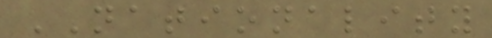NATIONALITY
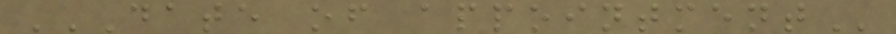DATE OF APPOINTMENT
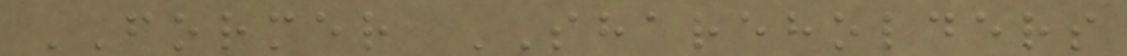FORMER SHAREHOLDERS
